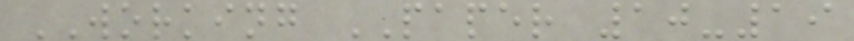WORKING PAPER 10-19
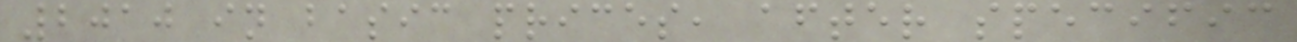2010 in basic prices, after specific
